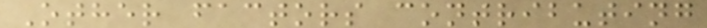Other factors contributing
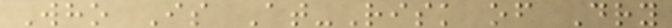Who Is At-Risk of Dry
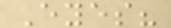Eyes?
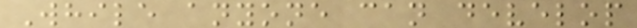While anyone can develop
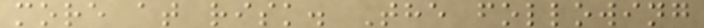more at risk. The following
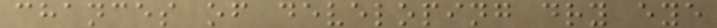chances of developing dry eye
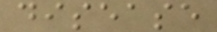disease
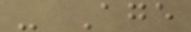- Age
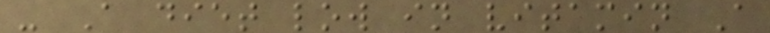- A diet low in vitamin A
